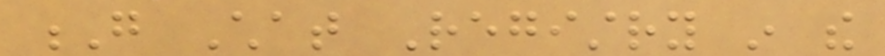G Chat Registry in the
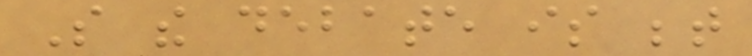So the debate is between
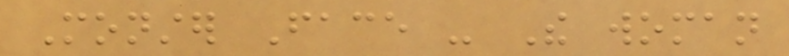Monster Face - The woman
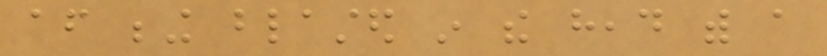after being blasted in the head with a
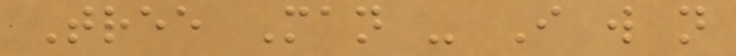Tree Man - I will not
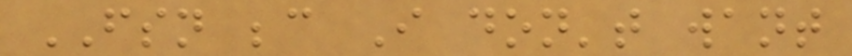FSN because I don't want
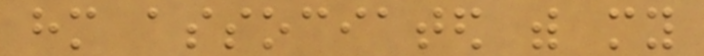him associated with my
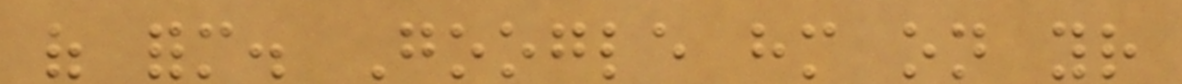of form. Google him on your
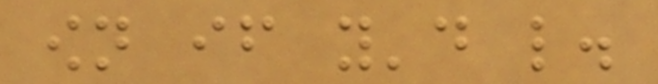own if you'd like.
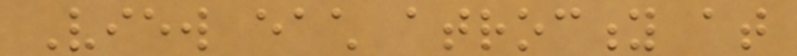View each atrocity at
